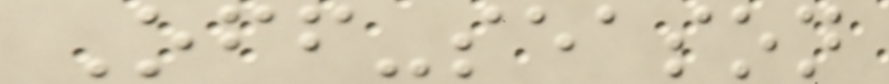Off-season
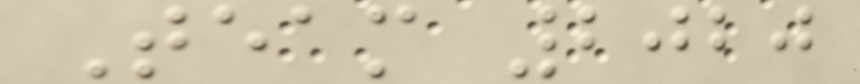Team 2020
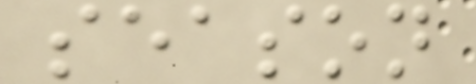season
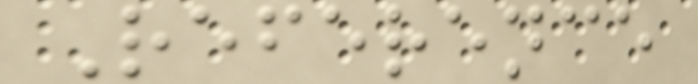Reference
